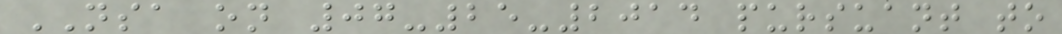NSA on 07-25-2014 pursuant to
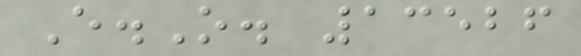E.O. 13526
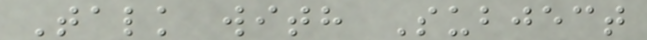Talk with Subject
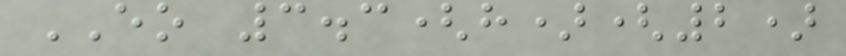EO 3.3(h)(2)
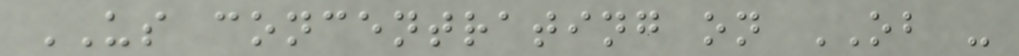US concentrating on OB -
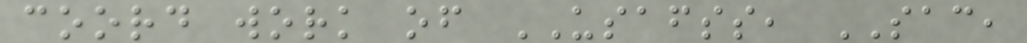coord work of USAFSS, SAC,
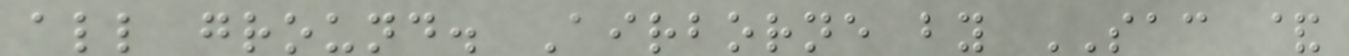all ground. Airborne by SAC &
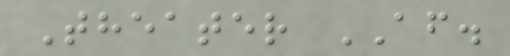Theater AF.
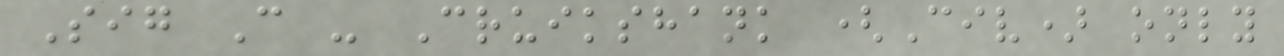Sig C - Cruikshank (Civ) only
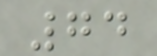74
